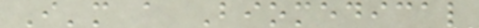I'm a Biomedical
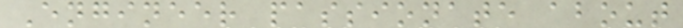Engineer passionate about
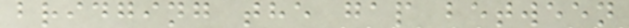bridging the gap between
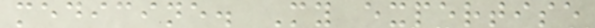medicine. My expertise
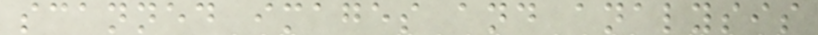scanned images and analysis
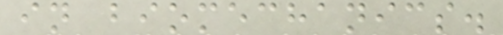in biomechanics.
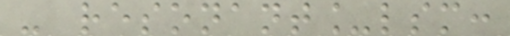- resonant_lsm:
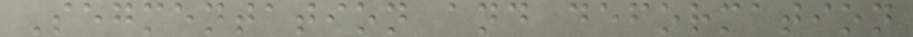Segmentation and deformation
